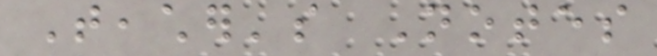Teacher's Notes
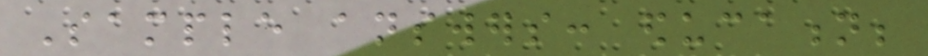Sample answers: education;
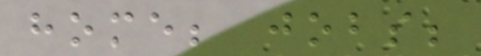home; jobs;
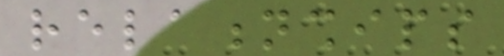relationships
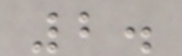2.
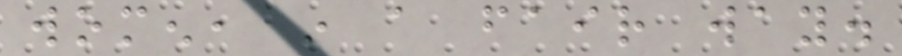women, in a fair way.
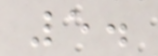5.
